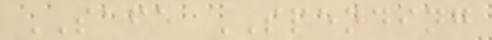SAFE SPENDING
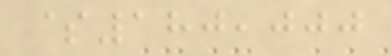$180,000
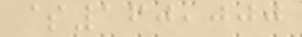$160,000
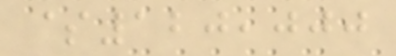$120,000
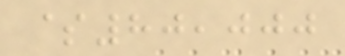$80,000
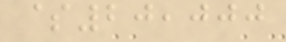$20,000
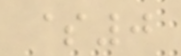$0
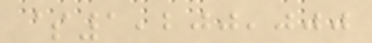$1,200,000
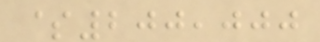$200,000
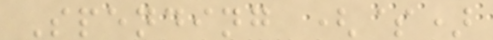Spending ($)
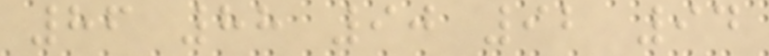86 88 90 92 94
